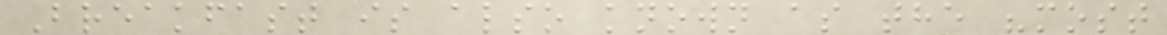Breakfast is also known as the "most
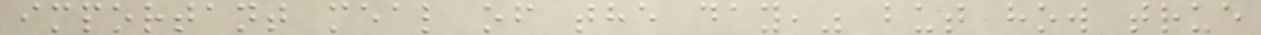important meal of the day," but how true
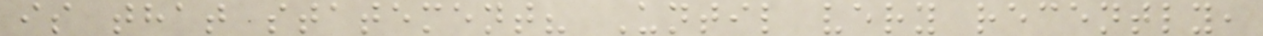is that statement? Until very recently,
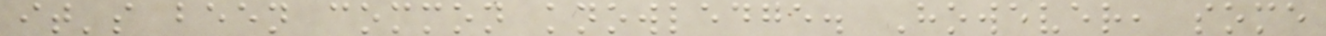it's been common knowledge. However, some
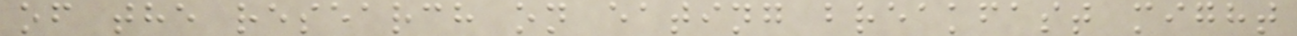of the research on eating breakfast might
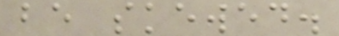be skewed.
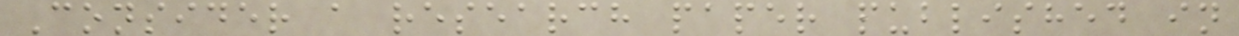Consider a research paper published in
